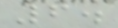6.
